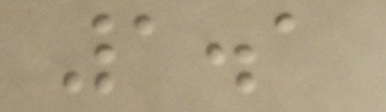1.1
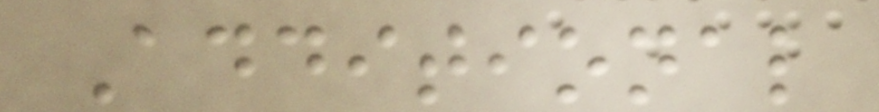Additional
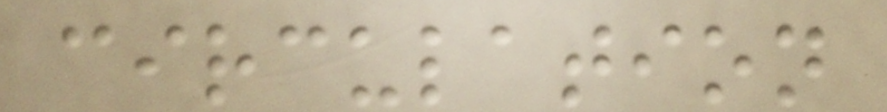circulation
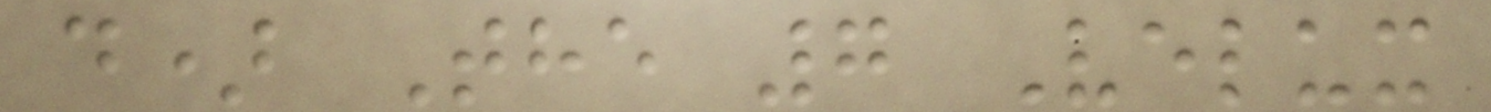d) The 7 Velux
